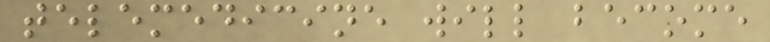telemedicine will become
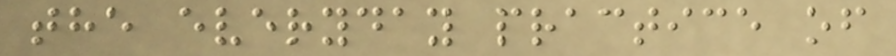the everyday practice of
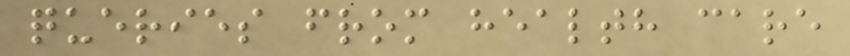queries from health care
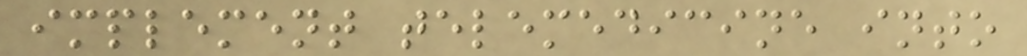implement telemedicine into
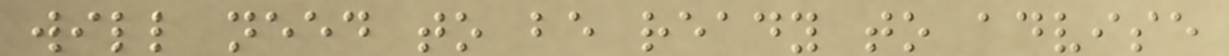will need to be ready to advise
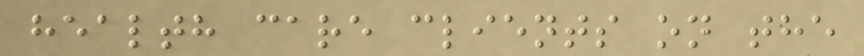health care clients on the
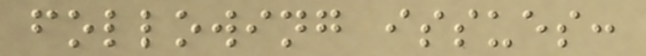following issues:
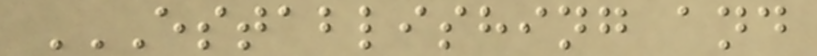ESTABLISHING AND
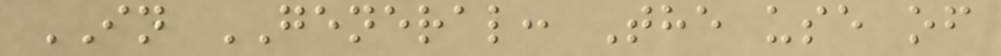IN GENERAL: The use of
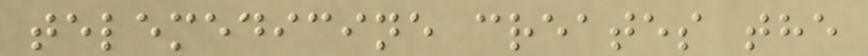telemedicine creates the
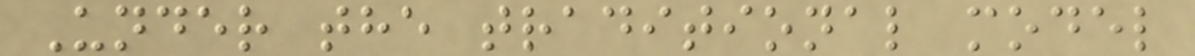Under the traditional model
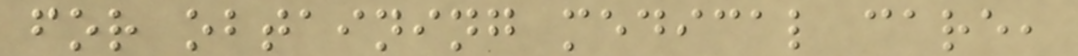for obtaining medical care,
